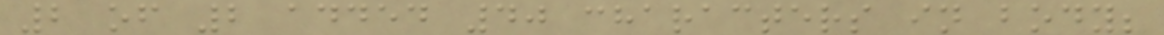2 of 2 added 40 characters in body;
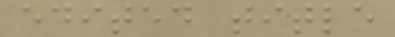edited title
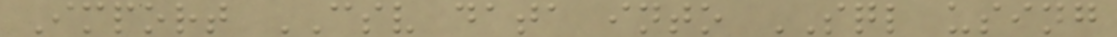Import CSV data into SQL using
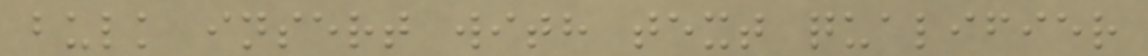bulk insert with text qualifier
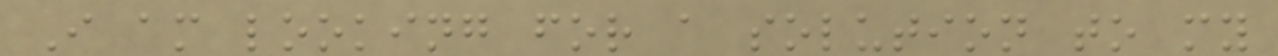I am looking for a solution to my
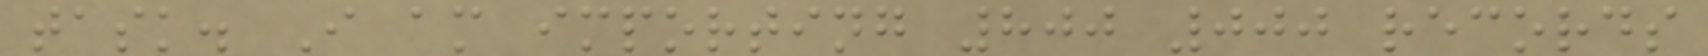task. I am importing 800 000 records
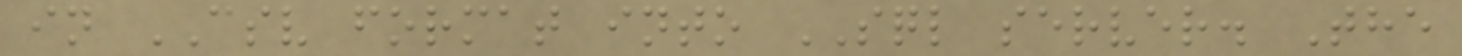in CSV format into SQL server. The
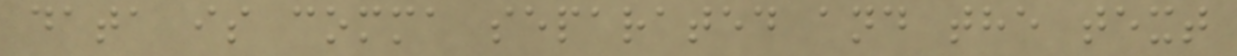data is comma separated and the text
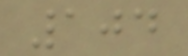104
